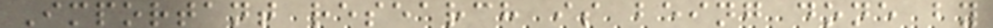Important research is being done by
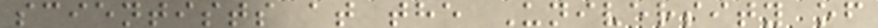scientists at the University of
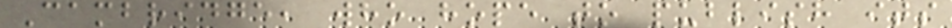Cambridge, who hope to publish its
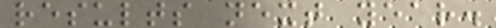results next year.
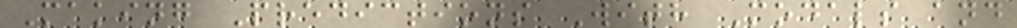Making Predictions With Modals and
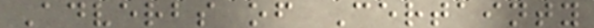Adverbs of Certainty
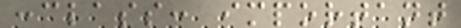:class: important
